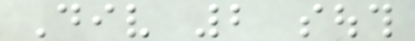Div 2 south
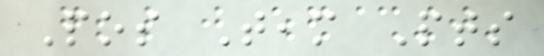Pos Team Pts
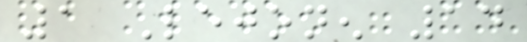1 Lejonen 14
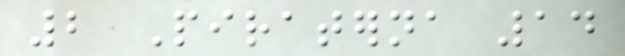2 Piraterna 14
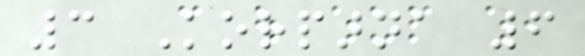3 Korparna 6
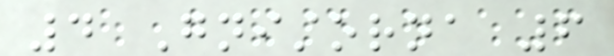4 Gnistorna 6
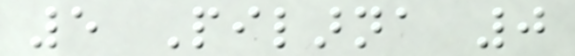5 Pilarna 0
